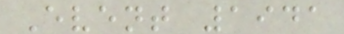Event 1941
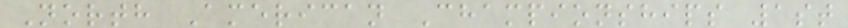North American Championships 1st
